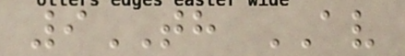9TH AV
